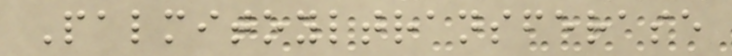Palmitoyltransferase
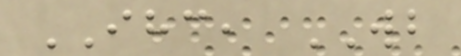IHC, WB
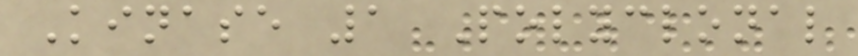Kinase 1 Polyclonal
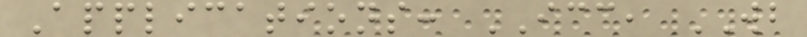Applications: ICC, WB
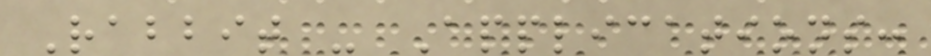Rabbit - Applications:
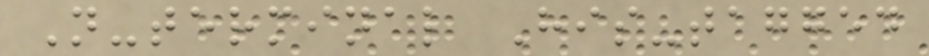N-terminal His-tagged
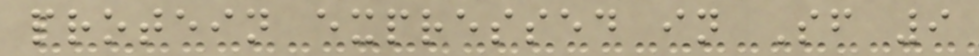protein expressed in Sf 9
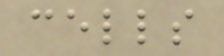cells
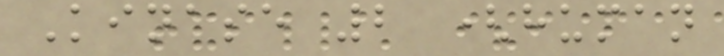Kinase 2 (human
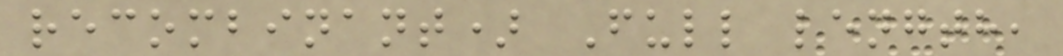recombinant) Full length,
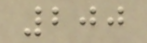200
